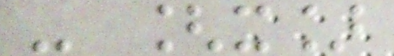- [x]
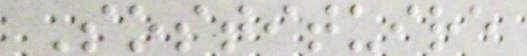Sostituire
